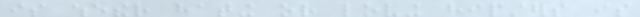is whether hating or loving hipsters is
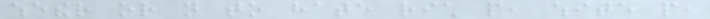whether or not to hate rich people, white people,
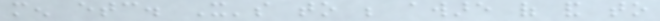men etc. It's to be aware of and to
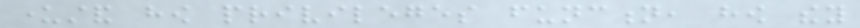understand how privileges function, how they
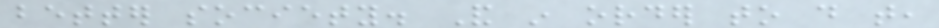better society. And in order to do that,
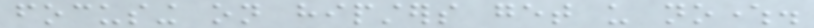focusing on hipsters get us nowhere.
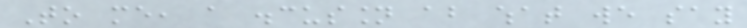To me, a discussion about what we say
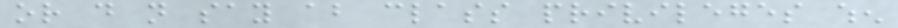or do not say about class privileges when
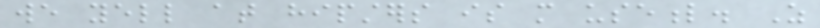we yell at hipsters is more useful. As
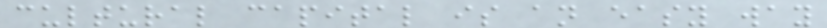cultural capital is an easy way
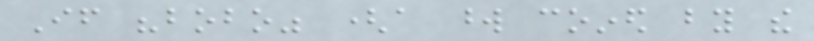If "bobo" (a word coined by the
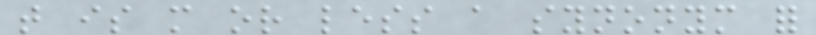that is more or less a synonym for
